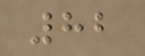82
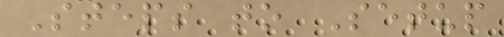Steps to Setup
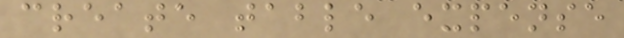create table expense
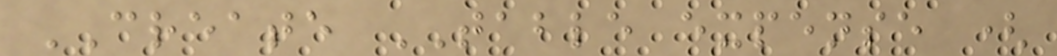CREATE TABLE expense (
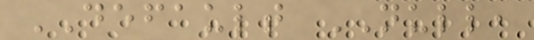DEFAULT NULL,
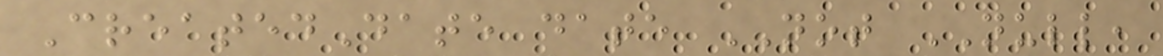CreatedDate date NOT NULL,
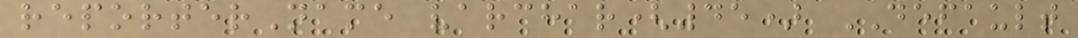reporterName varchar(45) DEFAULT
